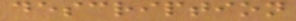description
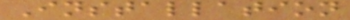Installation
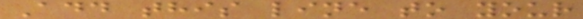Add this line to your
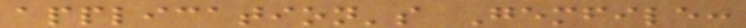application's Gemfile:
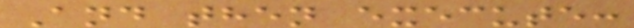And then execute:
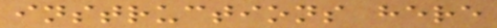instructions here
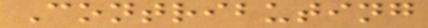Contributing
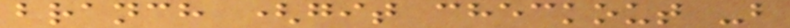branch (git checkout -b
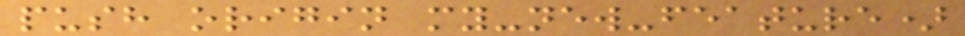push origin my-new-feature)
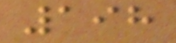198
